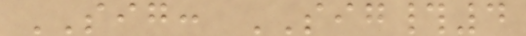SIG: SIG#4
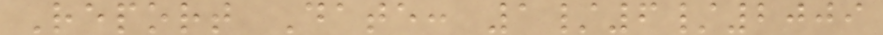Report Date: 1/6/2009
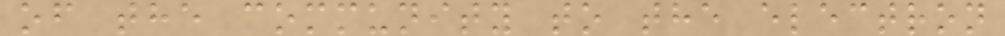of the community to the electron
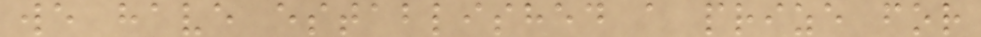we have established a prize for
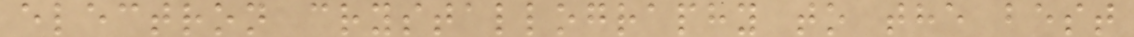electron crystallography to the best
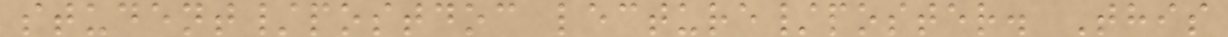student/postdoc lecture/poster. This
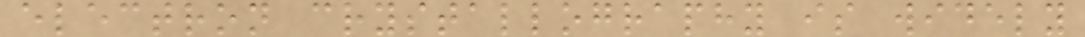electron crystallography is widely
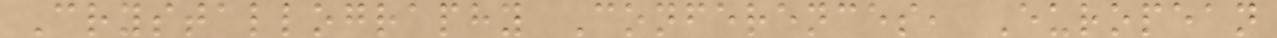Crystallography Conferences, European
